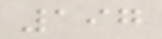197
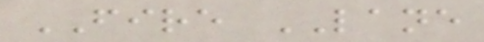FIRE LANE
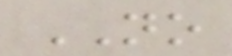NO
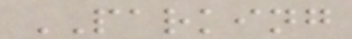PARKING
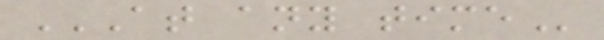AT ANY TIME
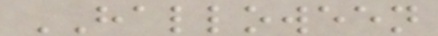HALLOWEEN
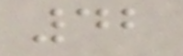42
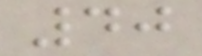40
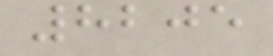8205
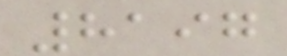8197
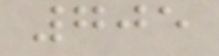705
